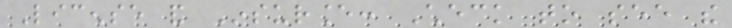License and Insurance: Check to see the
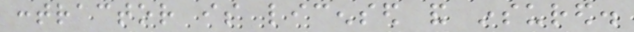contractor is licensed and insured.
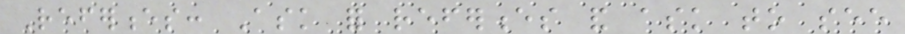References: Ask for references and ask to see
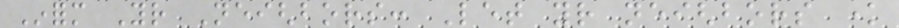Inform Your Neighbors: Let your neighbors know
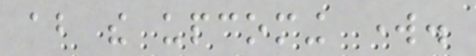about the upcoming work.
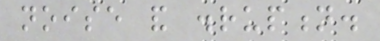noise and disruption.
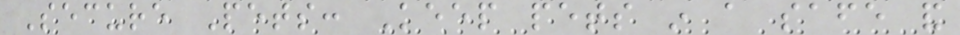Secure Pets: Keep pets in a safe and
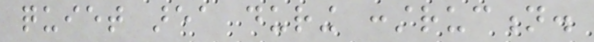quiet area during construction.
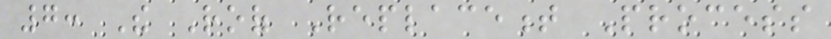7: The Roof Replacement Process
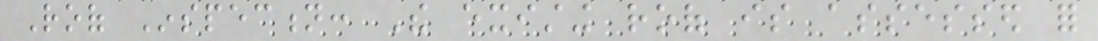Roof Inspection: The existing roof is assessed for
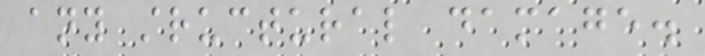any structural damage.
